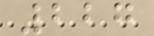227
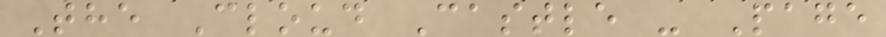The Cloud Castle - Page
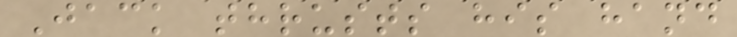Jack thrusts his hand
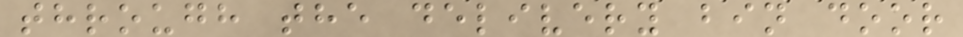through the delivery bin door
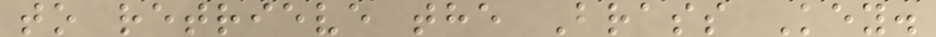to retrieve the Brass Key.
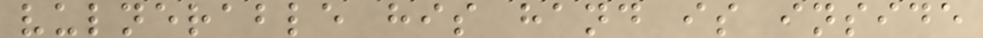vulnerable his hand is inside
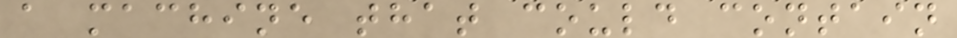a machine that could contain
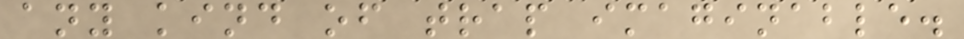any kind of trap imaginable.
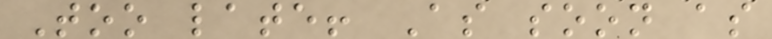Too late! As soon as
